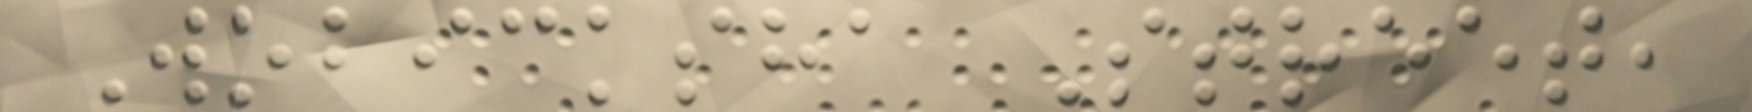Wobicksha Street,
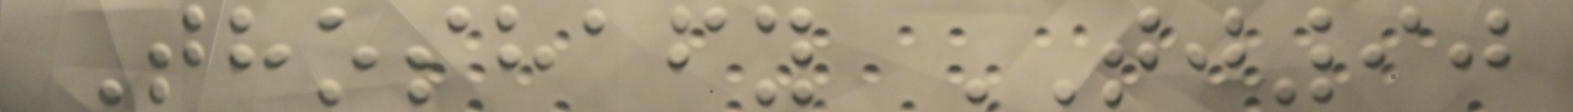Thoshafy TJ90
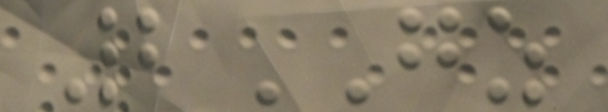2GZ
